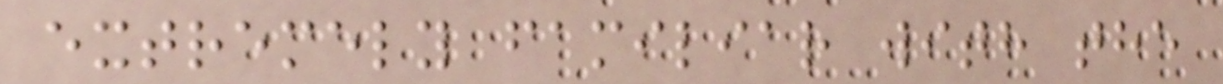extremely familiar with the
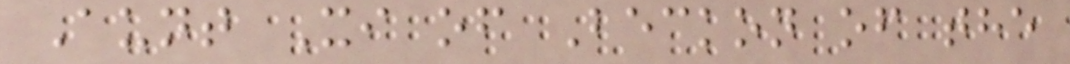Aunt Xi of Beckon of the
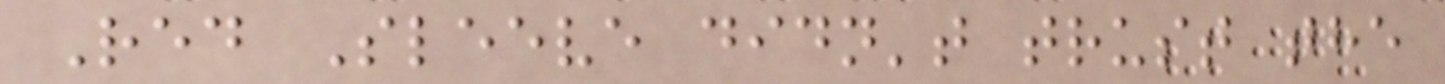Red Sleeve didn't trust the
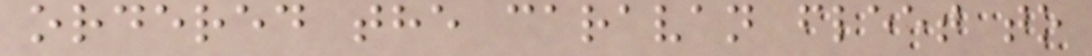ordered the caravan fleet to
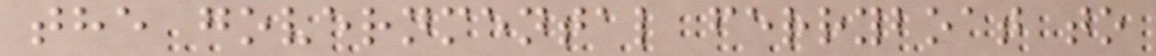the governmental ferryboat to
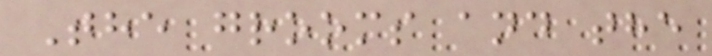The grooms and the
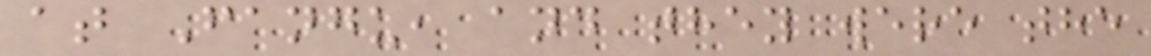at Fangu, and they were the
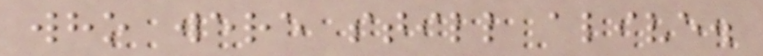who were still alive.
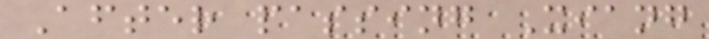After passing Xiang
